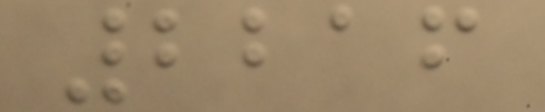2216
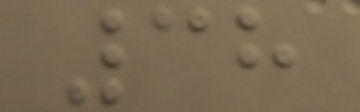38
